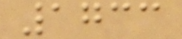1733
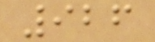926
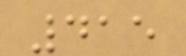415
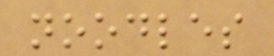noodles
